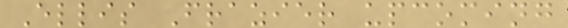Ellis Frazier upcoming
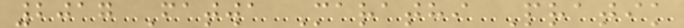2017 Fatwa Marathi Pratik
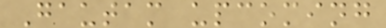Gautam upcoming
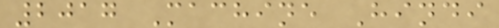2017 Machine Hindi
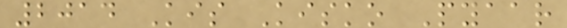2014 Kis Kisko Pyaar
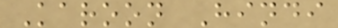Karoon Hindi
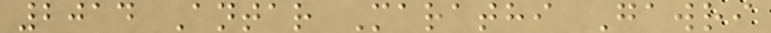2014 Antar Marathi Gawri
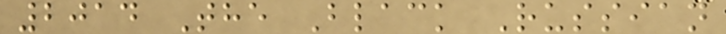2014 The Black Russian
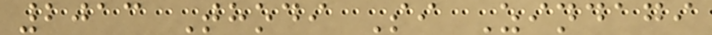2013 Thodi Si Zindagi
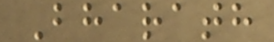Bharath
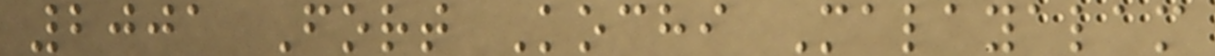2001 Fort Kochi Malayalam
